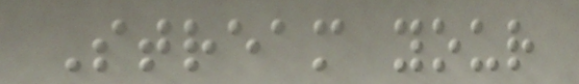Stream your
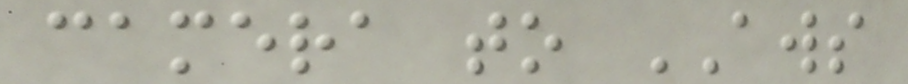camera to AWS
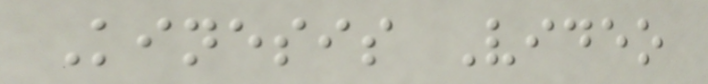Kinesis Video
